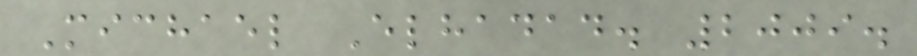Michael Elhadad. 2009.
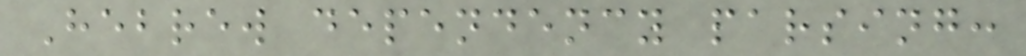Hebrew dependency parsing:
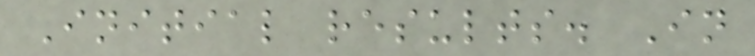Initial results. In
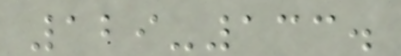129-133.
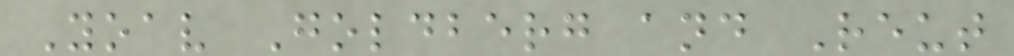Yoav Goldberg and Reut
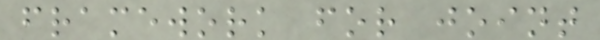framework for joint
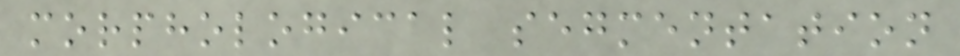morphological segmentation
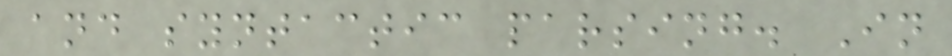and syntactic parsing. In
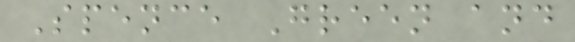Spence Green and
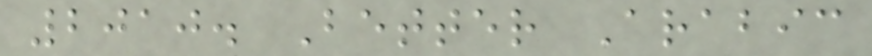2010. Better Arabic
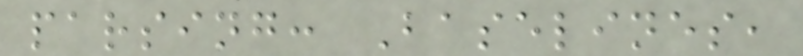parsing: Baselines,
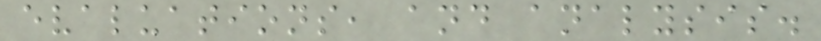evaluations, and analysis.
